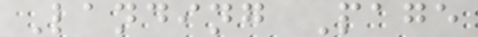Landing Page
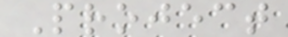Project
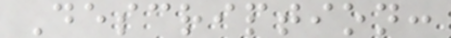Description:
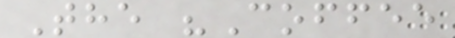The "Coffee
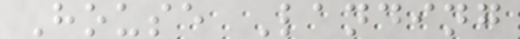House Landing
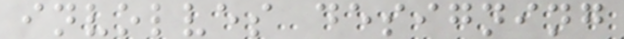involves designing
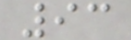93
